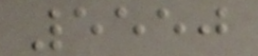5550
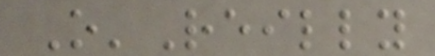O'Reilly
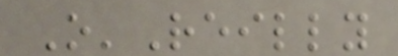O'Reilly
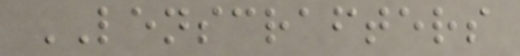LENSCRAFTERS
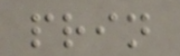prin
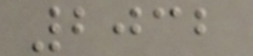2032
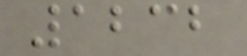1232
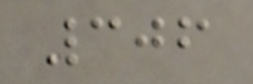306
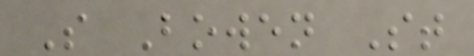S Bowen St
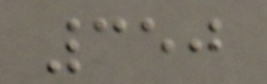350
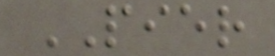PIER
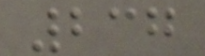237
